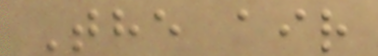The air
